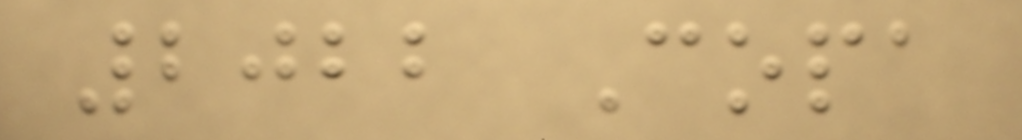2022 Copa
